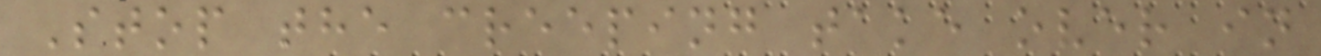Stop the creeping take over in
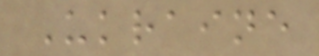Ukraine
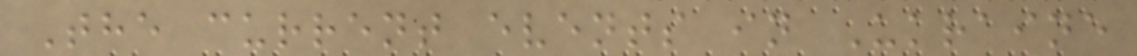The current events in Ukraine
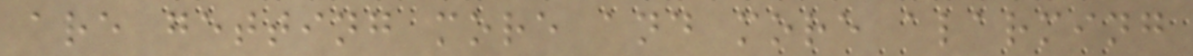are getting more and more alarming
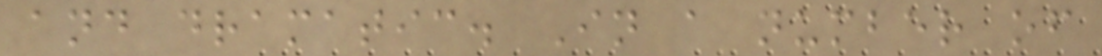and dramatic. In a number of
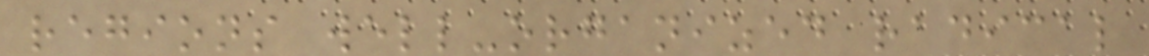regions well-organized radical
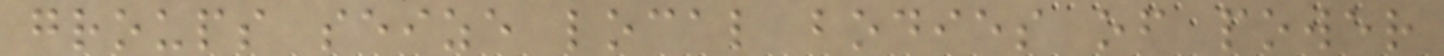groups seize local bodies of power
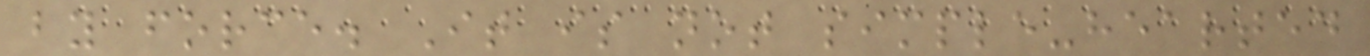by force. It is not simple-hearted
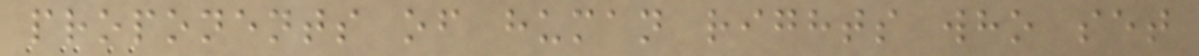proponents of human rights who set
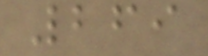269
